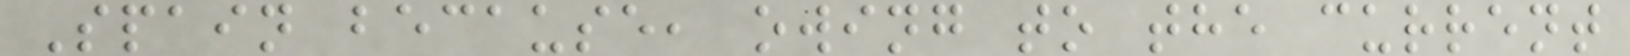Spain because, owing to the current
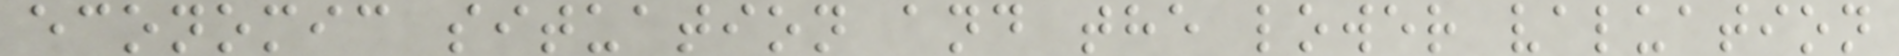economic situation and the lower valuation
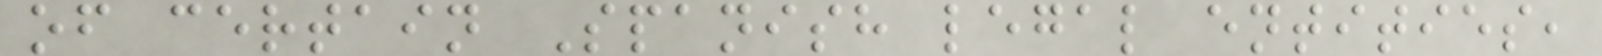of certain Spanish legal entities,
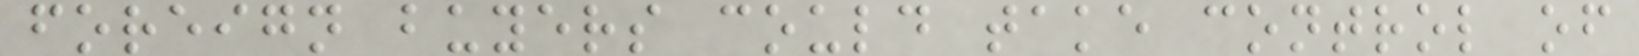foreign buyers could take control of
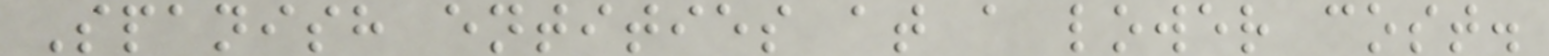Spanish entities at a lower cost.
